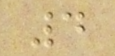4
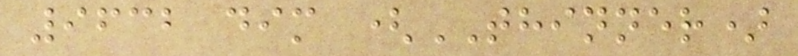9632 dim (THINNER)
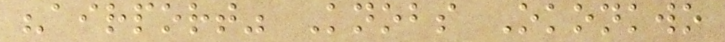"airport" Knobs Okonkwo
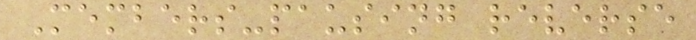Members-pausing reverse
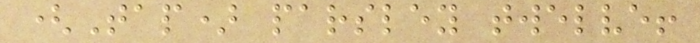(Tap) parsley twelve!
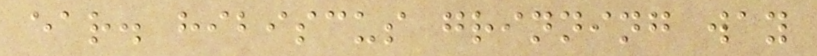ear. hibiscus grinning way
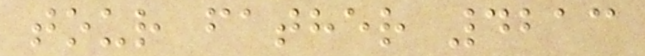tour father 4213
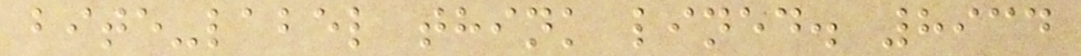bite-label think lined. 8934
